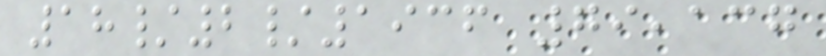18/2/1936 79,137
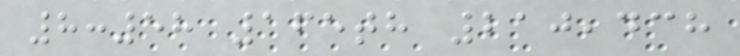8:58 165th 210,438
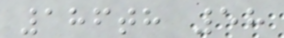186th 58
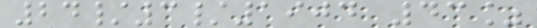24/3/1904 43%
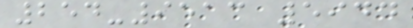254-9513 5944
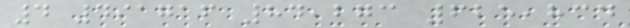4 491716 84,273 625,834
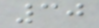30
